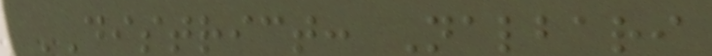DISTRICT: Nalbari
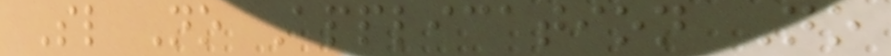Sl No Application No
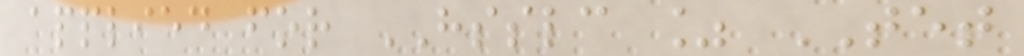applied for HSSLC % TET
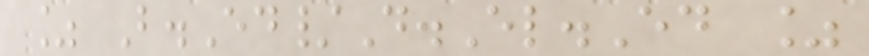% B.Ed/D.El.Ed %
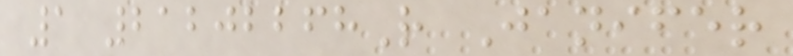1 21202268R Janifer
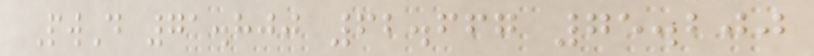PwD 71.800 62.667 75.200
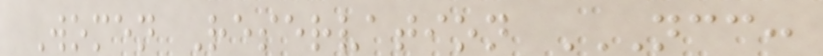Women Reservation NCC:
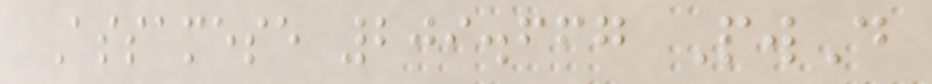Assamese 209.667 PwD
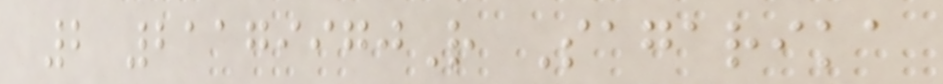2 21179970R Sagarika
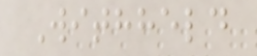Withheld
